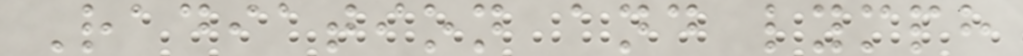Radiation and lymph
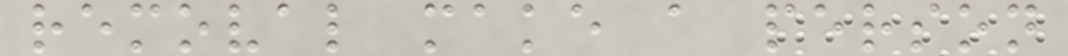removal make a person
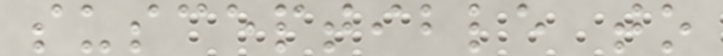susceptible to
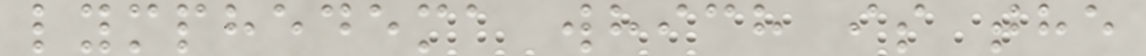lymphedema which is the
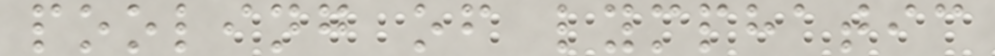pooling of lymphatic
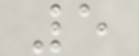5
